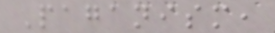Paganism,
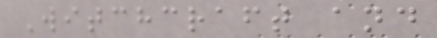Witchcraft and
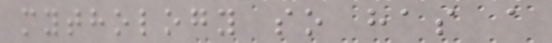mythology so has a
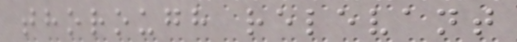thorough relevant
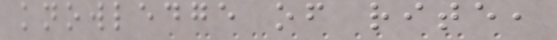knowledge of rite,
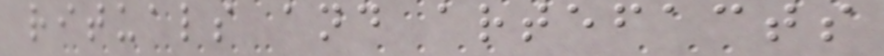rituals and artefacts
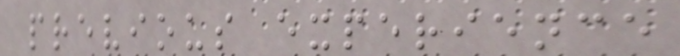previous experience
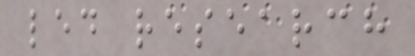led research
